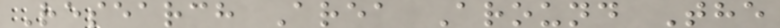Research Area Around The
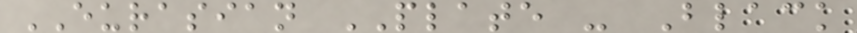EURASIAN PLATE - Black
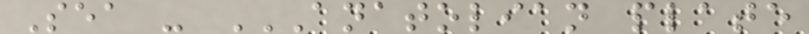Sea - ANATOLIAN PLATE
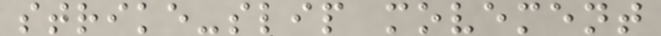strike-slip movement
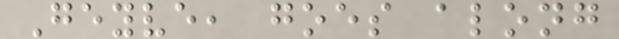Geyve, goes along
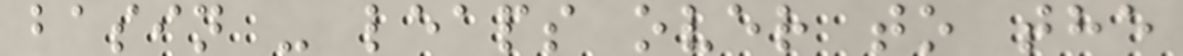basin - leaps over to the
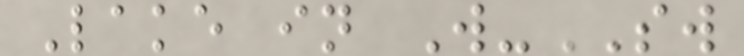Lake in W-SW
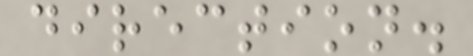direction.
